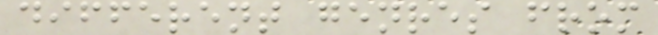different genres from
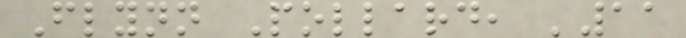Flynn Pollard, '11
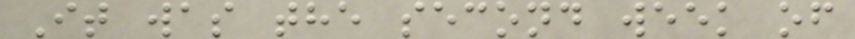It was the second week of
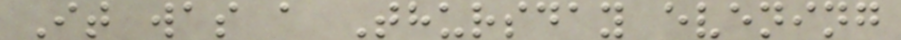It was a Thursday evening
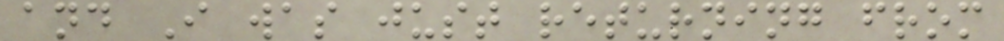and I was just returning from
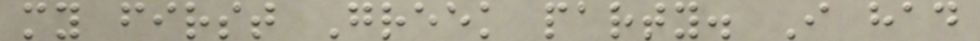my first Greek party. I had
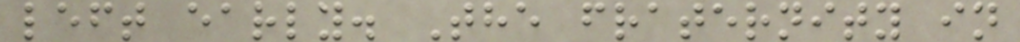left early. The fraternity in
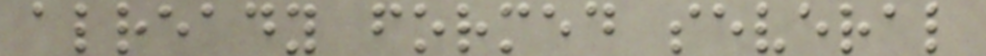already formed several
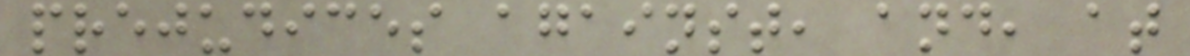prejudices against, and, at
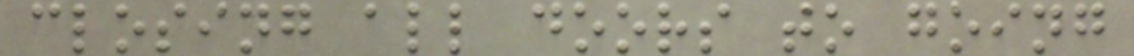closing all doors to going
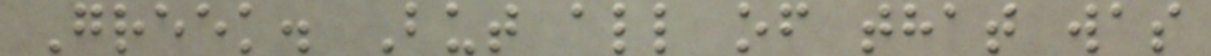Greek. But all of that was
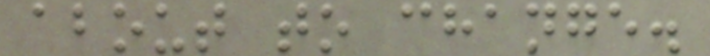about to change.
